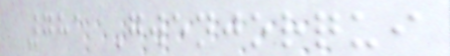781 Gwenjorqui
